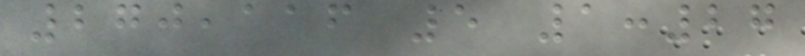270,116 5 1:27
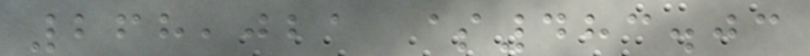268,021 $483.03
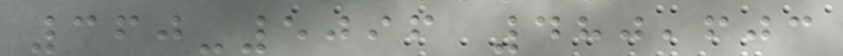360-5096 480,603
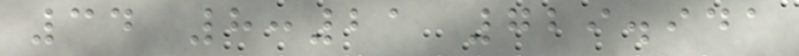34 8:21 729.941
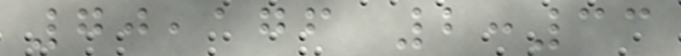70,176 2:33
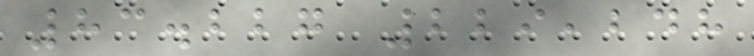83.227 229,248
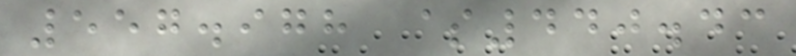557.978 $440.43
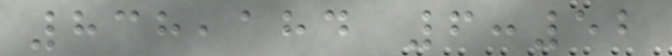838,184 6:52
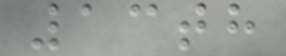13th
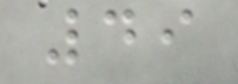49
